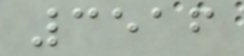3516
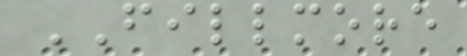FILLMORE
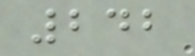242
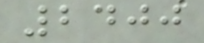2400
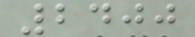2400
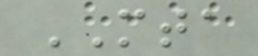MTA
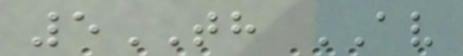5TH AV
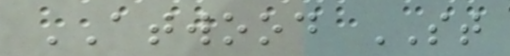ATWOOD ST
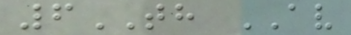6TH AV
